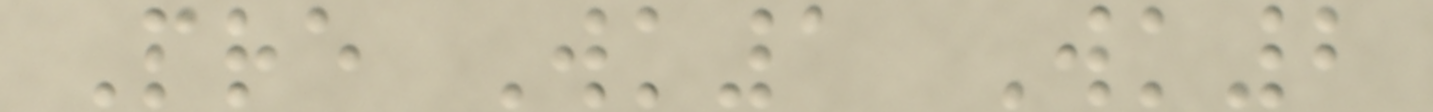Pre Wk1 Wk2
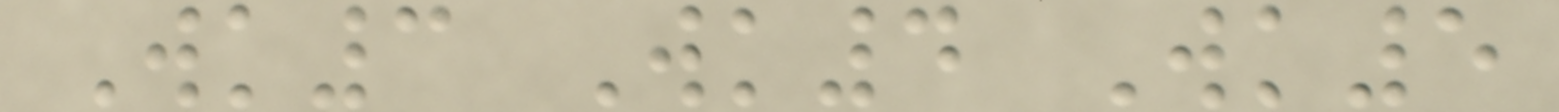Wk3 Wk4 Wk5
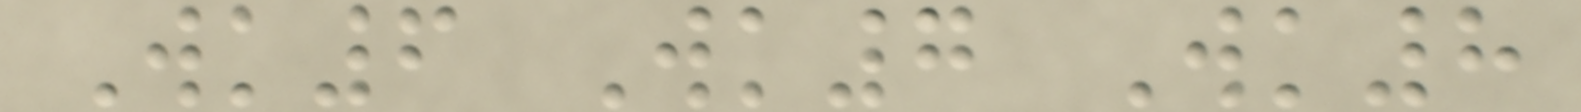Wk6 Wk7 Wk8
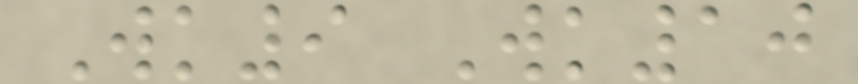Wk9 Wk10
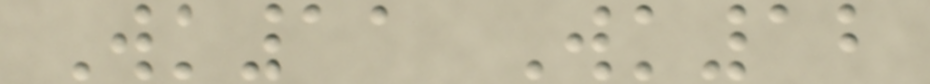Wk11 Wk12
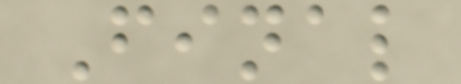Final
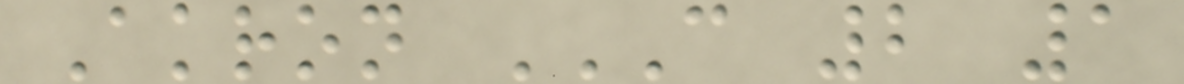Akron C 2 1
